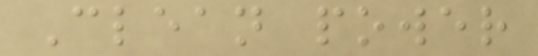Clean power
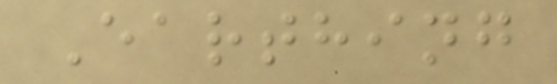Earthing
